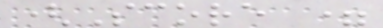(Score =
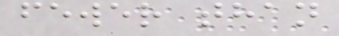fewer than
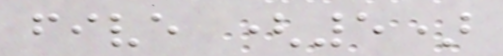five (5)
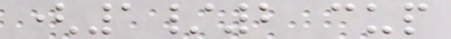(1/2 cup
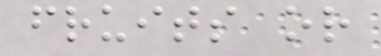fruits or
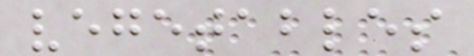vegetables
